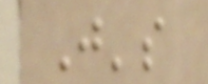J's
